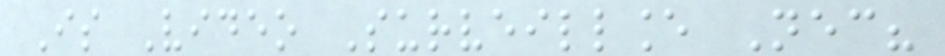Is Video Surveillance Necessary?
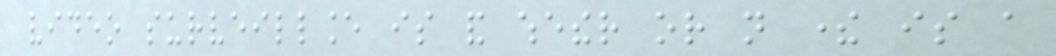video surveillance is and whether or not there is a
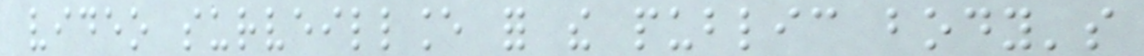video surveillance for the public body's
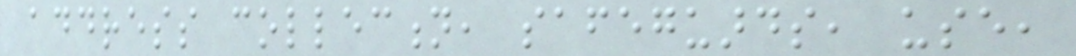address collection, safeguards, use,
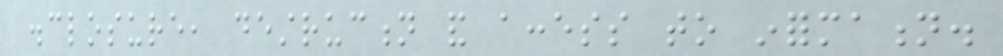disclosure, destruction and access to information.
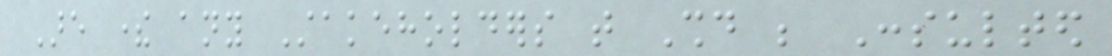Are there any Stakeholders that Should be Consulted
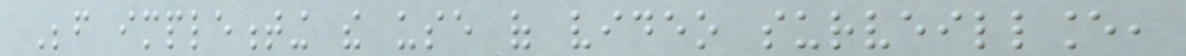Before implementing the use of video surveillance,
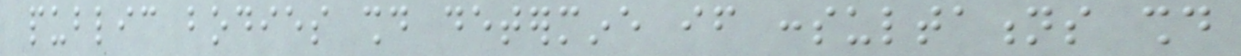public bodies should determine if consultations should
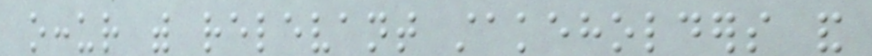occur with relevant stakeholders and
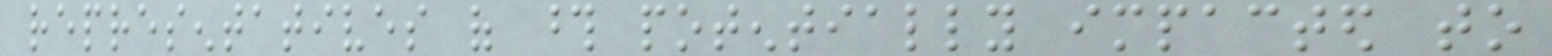representatives of those potentially impacted to
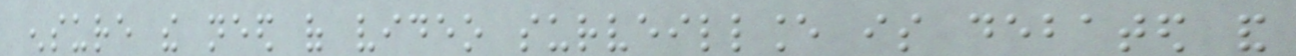ensure the need of video surveillance is debated and
